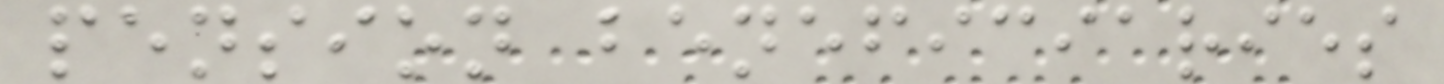pension beneficiaries
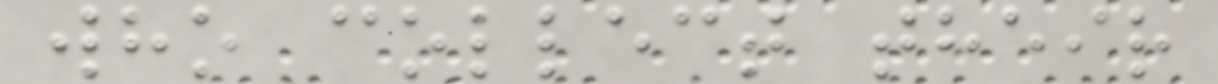who collect their
